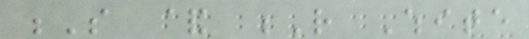S & R White
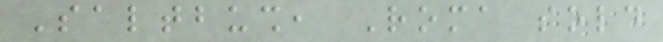Saltbush, Roma sold
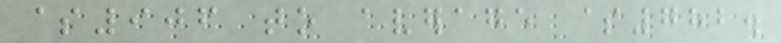$906 to average $782.
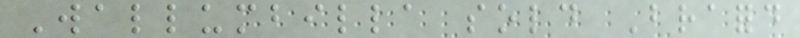Wallumbilla sold Braford
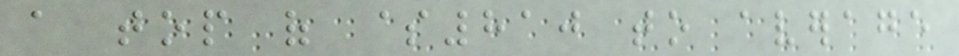a top of $810 to average
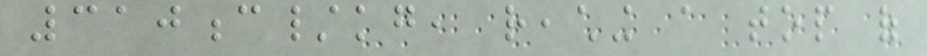310c/kg, reaching a top of
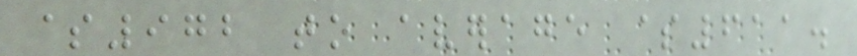$972 to average $611.
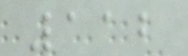112
